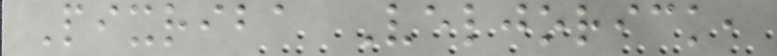Pixriba Veljorick,
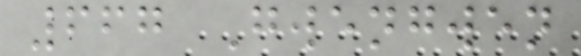667 Gwengwen
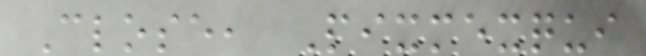Close, Pixmexqui
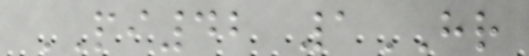PI42 1HR
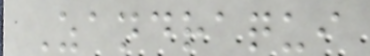Zandraqui
